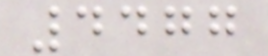4477
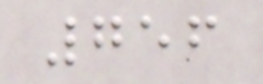756
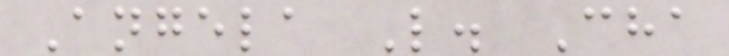Angela L. Cha
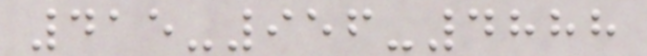415-956-4888
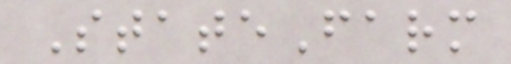StateFarm
